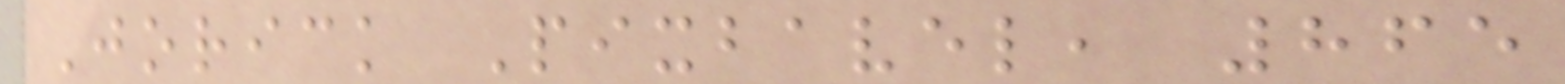Jorick Pixbavel, 865
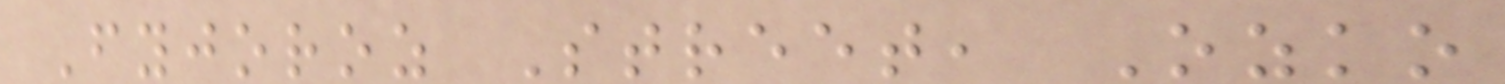Fyjoroz Street, Ozko
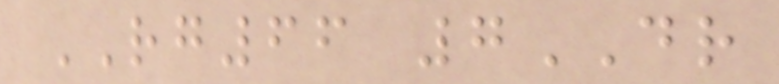RG66 7DR
